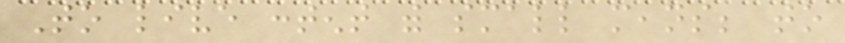To live content with small means; to
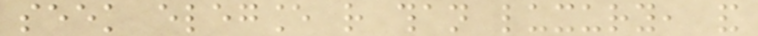seek elegance rather than luxury, and
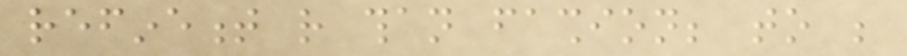refinement rather than fashion; to be
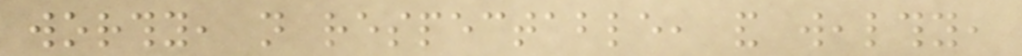worthy, not respectable, and wealthy,
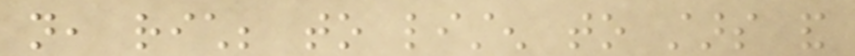not, rich; to listen to stars and
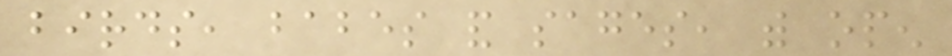birds, babes and sages, with open
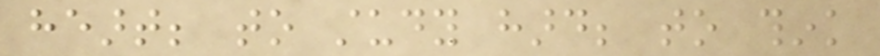heart; to study hard; to think
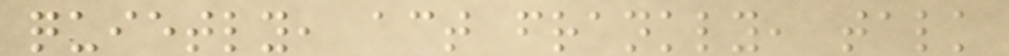quietly, act frankly, talk
